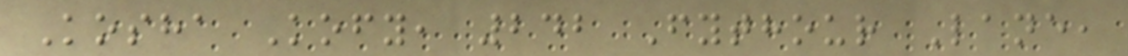Kosha Kofy, 242 Fythour Lane,
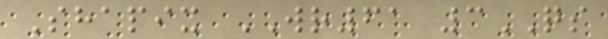Shapix WR61 3QS
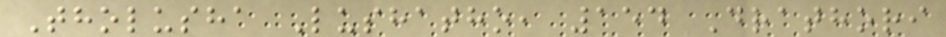Tholusha Lushatho, 154 Drathori
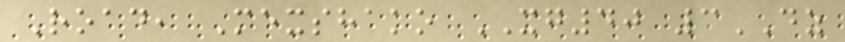Road, Mexshako XG40 3DZ
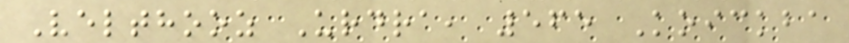Velthooz Urdra, 565 Koickba
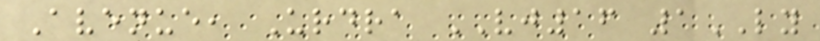Avenue, Urdra VJ16 1LY
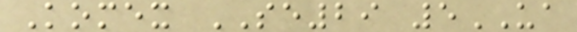Komex SE29 5UA
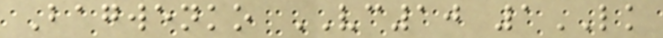Bagwenko VC10 1LK
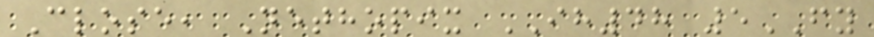Close, Nethopix IH48 5FY
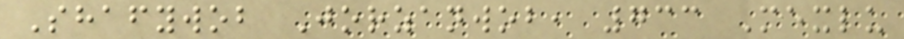Shafywob Jorzanwob, 733 Mexlu
